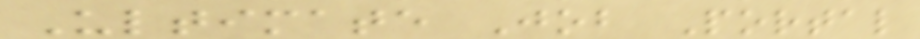Ultimate Job Portal
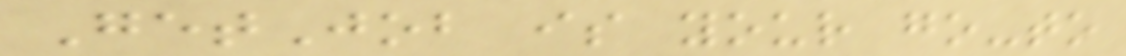GetJob is your go-to
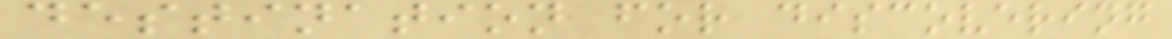destination for discovering
